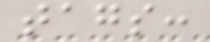tags:
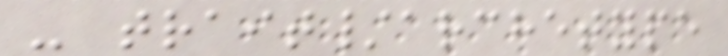- trait/archetype
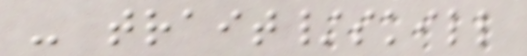- trait/skill
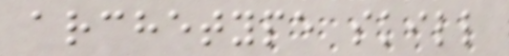archetype skill
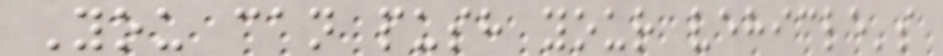You can push your vehicle's
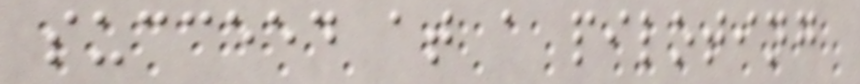succeed at a piloting
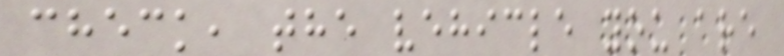check, the vehicle you are
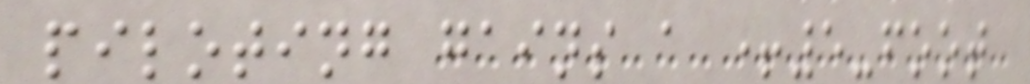piloting gains a +5-foot
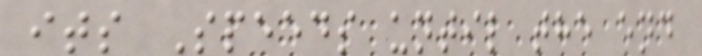its Speeds until the end
